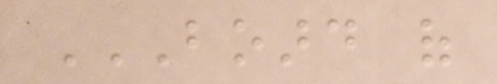BOARD OF
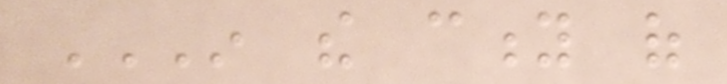IN THE CITY OF
